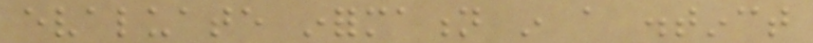evaluate information in a distinct
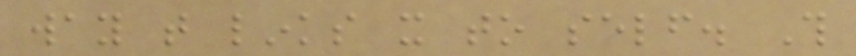way that links it to self. This
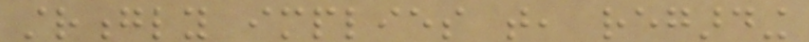strongly implies that, regarding
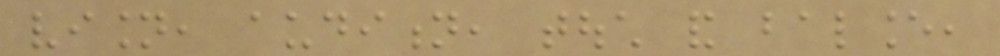vision, audition, touch and balance,
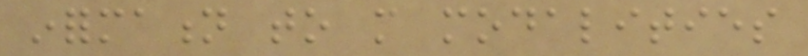information to more modalities
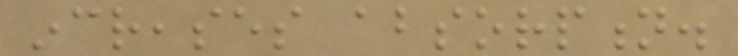increases absorption.
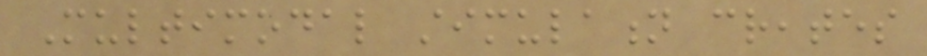Multimodal stimulation creates
